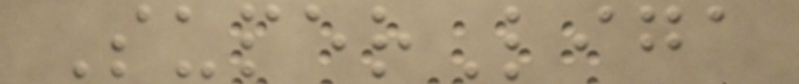SuperLiga
